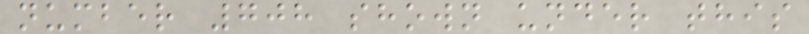number 708 shown under this
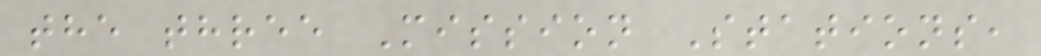the three Mission Stations,
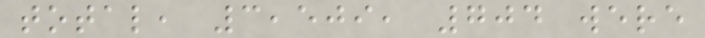total, 3,509, 704 were
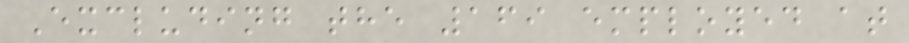Excluding the 169 employed at
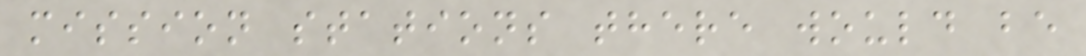mission stations there would be
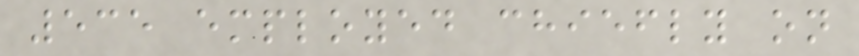535 employed chiefly on
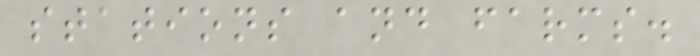stations and farms.
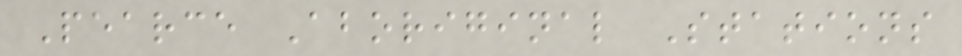Pearce Aboriginal Stations
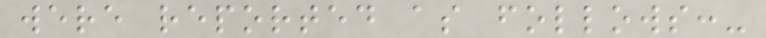were reported as follows:-
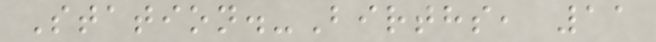Station.-Births, 11
